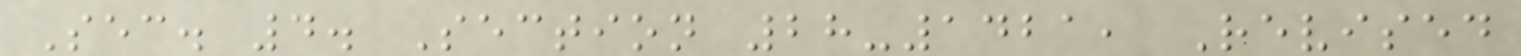Sec. 4. Section 28-1421, Revised
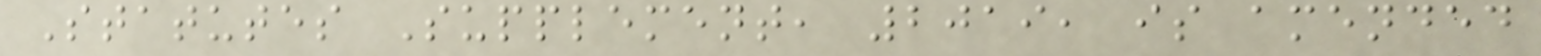Statutes Supplement, 2019, is amended
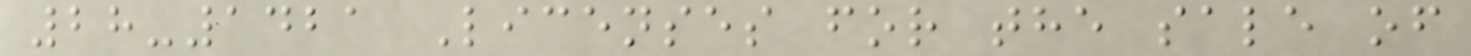28-1421 Licenses for the sale of
